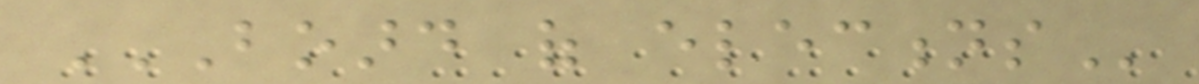BOARD OF ELECTIONS
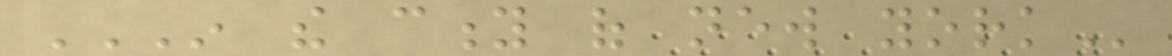IN THE CITY OF NEW YORK
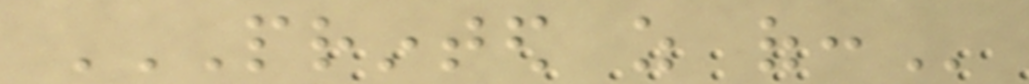PRINTED AS OF:
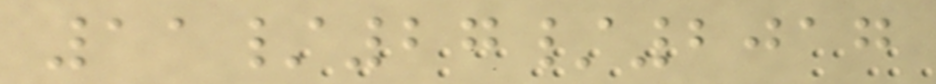11/27/2017
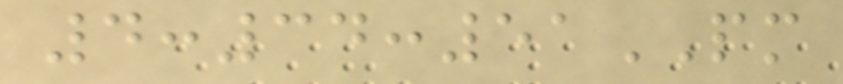4:34:51PM
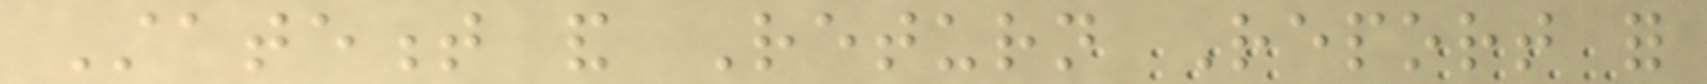Statement and Return Report for
